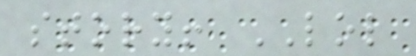story! LOL
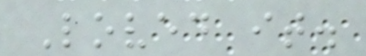Loved it.
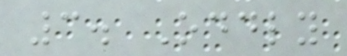3. Oddly
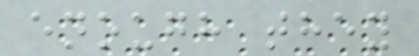enough they
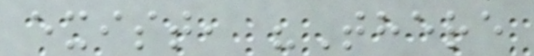exist, "There
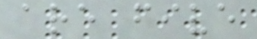are five
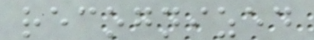recognized
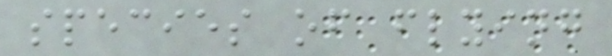species of flying
